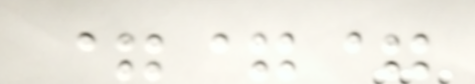===
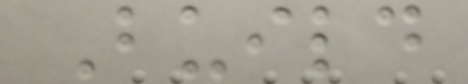Build
